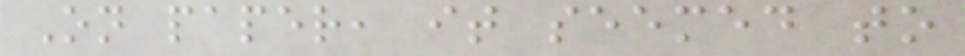On paper, it seemed to
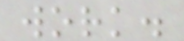work.
